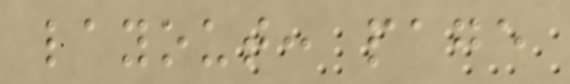layout: page
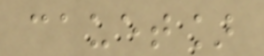cauet]
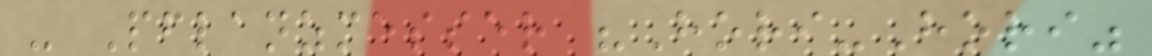- Pflanzmesser "Hori-Hori"
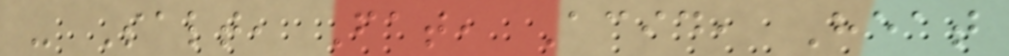- Salt, Fat, Acid, Heat
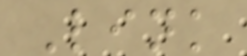Link
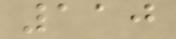110
